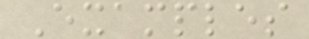Examples
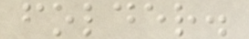folder.
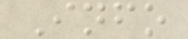Info
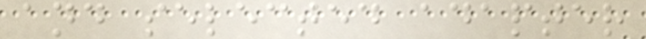and selected adapter
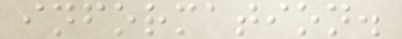information.
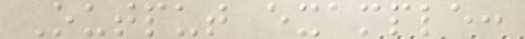Output example:
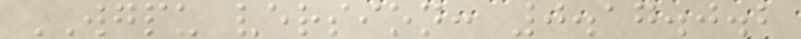WGPU version: 0.17.0.2
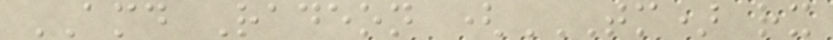AMD Radeon (TM) RX
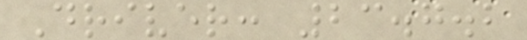Driver: 23.7.2
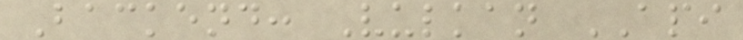Backend: Vulkan API
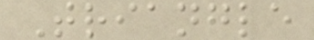Triangle
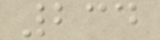234
